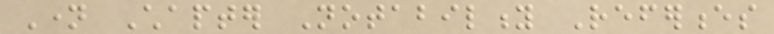Name Chapter Notability References
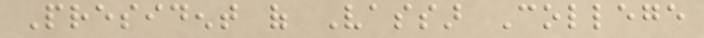President of Vassar College
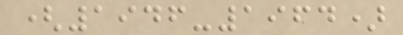(1946-1964)
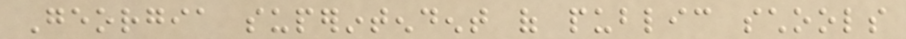Georgia superintendent of public schools
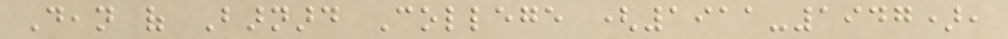Dean of Barnard College (1911-1947),
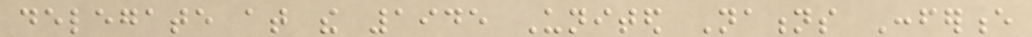delegate at the 1945 United Nations Conference
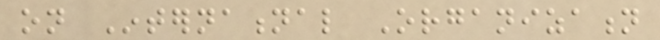on International Organization
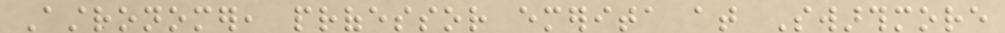Astronomer, professor emerita at Swarthmore
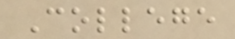College
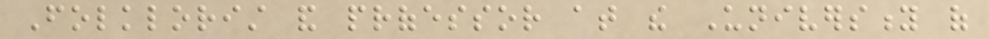Folklorist and professor at the University of
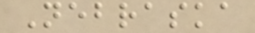Nebraska
